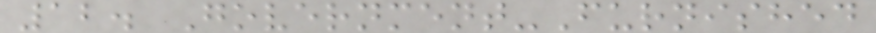12. Government-Furnished
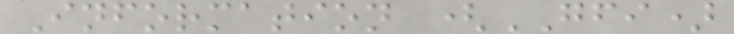Information (GFI)
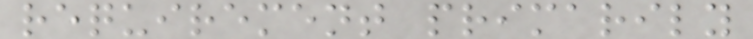requirement primarily
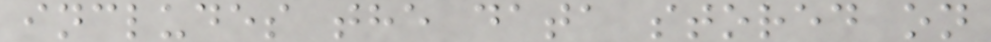includes the data stored on
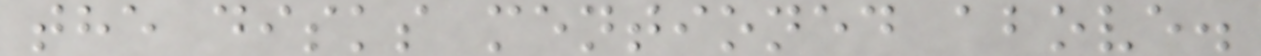the disks mentioned above.
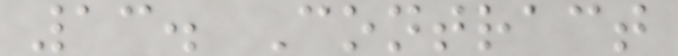13. Contract
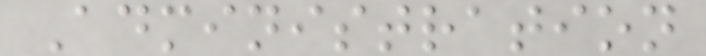Administration
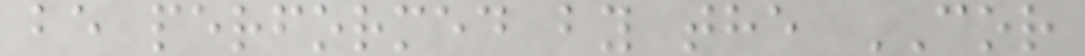be performed by the COR
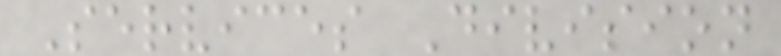Services Division
